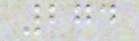274
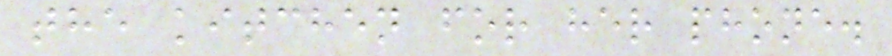the kitchen for her phone.
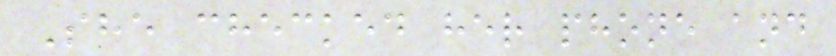She checked her phone and
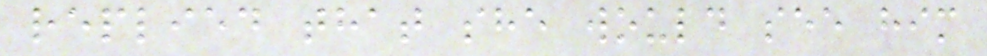replied that she would see him
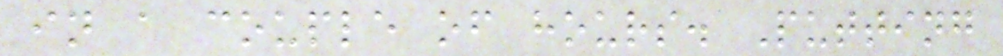in a couple of hours. Putting
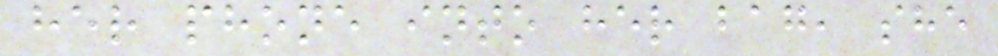her phone into her bag, she
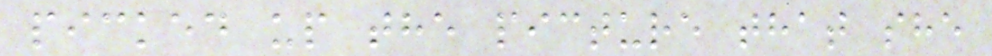picked up the picture that she
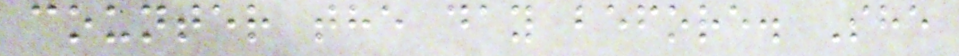counter the day before. She
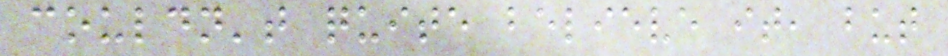couldn't quite believe it, but
